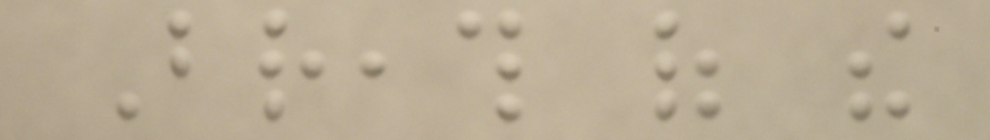Breath of the
